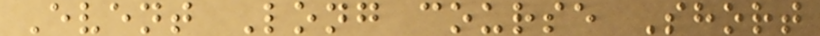Event Long course Short
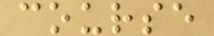course
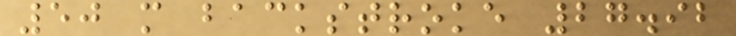50 m backstroke 27.92
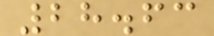28.63
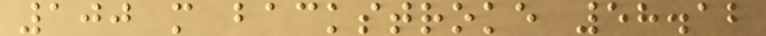100 m backstroke 58.12
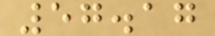57.17
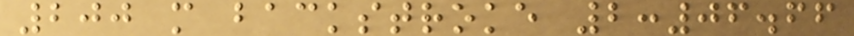200 m backstroke 2:06.66
